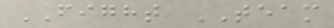FIGHT TEAM
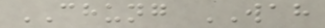CHUNG WAH
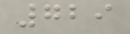729
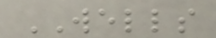WELLS
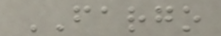FARGO
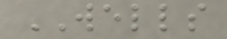WELLS
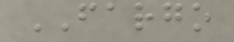FARGO
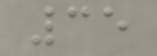35
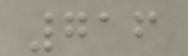716
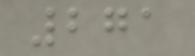271
